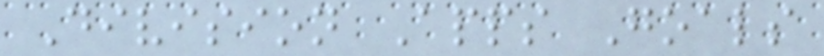Division Apps Goals
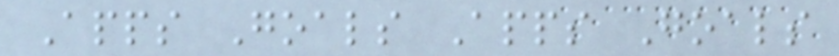Apps Goals Apps Goals
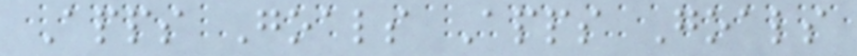Apps Goals Apps Goals
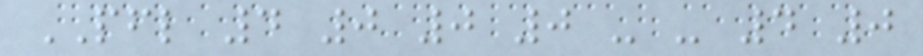PFL 4 0 0 0 - - 4 0
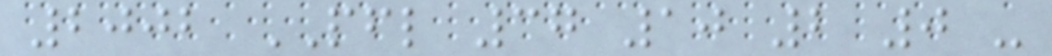2002 PFL 37 10 2 0 -
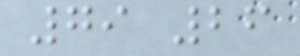79 26
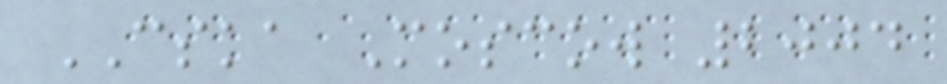CSKA Moscow 2004
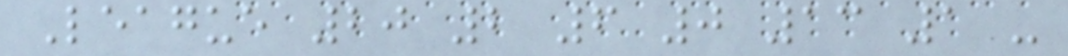League 20 2 6 0 13 1 -
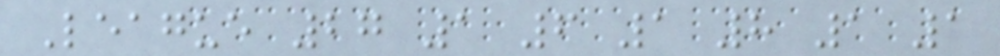League 27 1 6 1 8 1 1
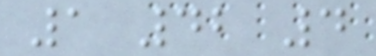1 42 4
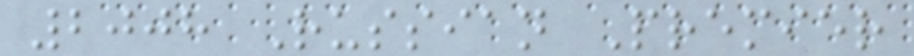2008 Russian Premier
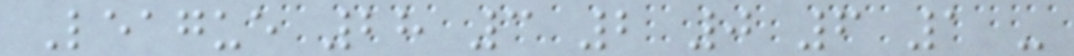League 28 3 2 0 6 1 -
